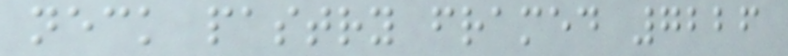neck pastry framed 7226
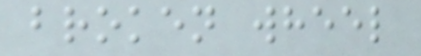broken wheel
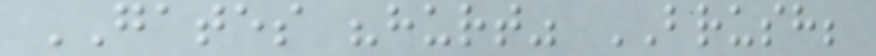GATES "hurt" BRUSH;
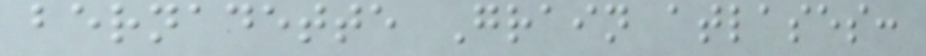bernadette Grain atlases:
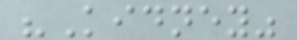"Kidney"
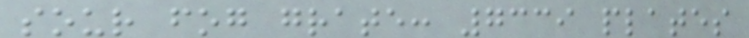sour fog grate: 7339 plates
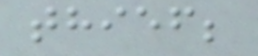thief;
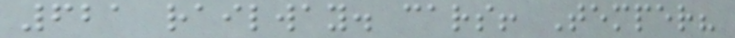621 railway. cars! Temper?
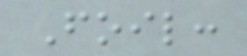Foil:
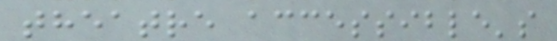theatre accessible's
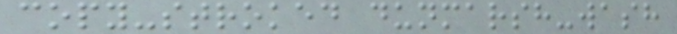copy-stroked dunmarsh-wash
